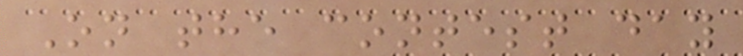On the contest day
